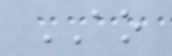AO
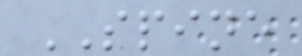SPINE
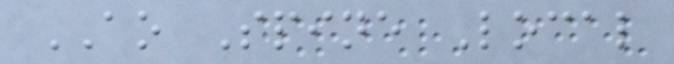AO Spine Local
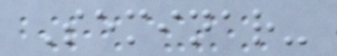Seminar-
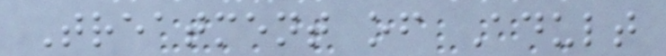Treatment of Adult
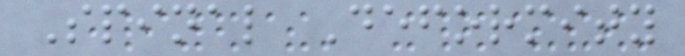Spinal Deformity
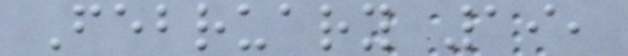February 19,
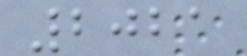2021
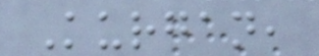Kurgan,
